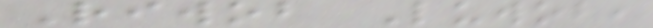Riwob Luwob,
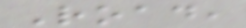Road,
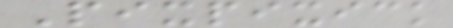Pixpixick
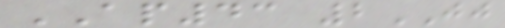AP43 2JJ
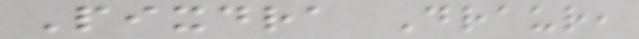Pixdra Draur,
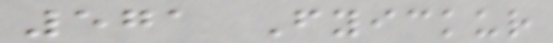571 Fyickur
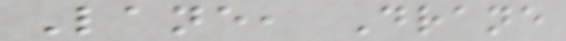Lane, Drane
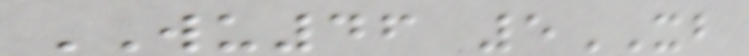WU46 5XB
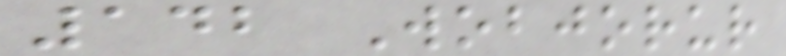142 Wobjorur
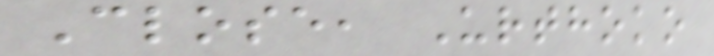Close, Urthoko
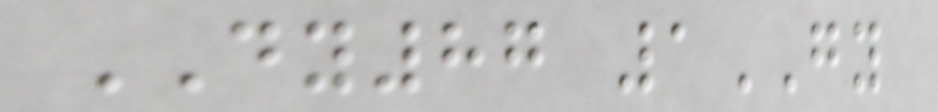DY87 1GY
